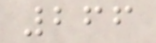266
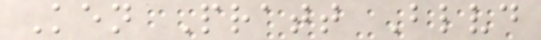Ken Pratt Blvd
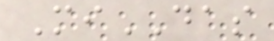MiDAS
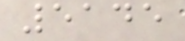5145
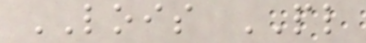LOIS PL
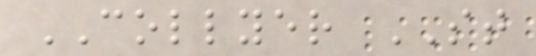COLLYER ST
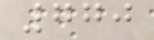770
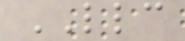LLC
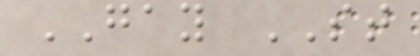GAY ST
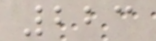223
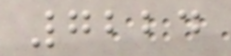7224
